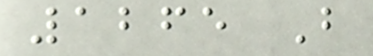1265 B
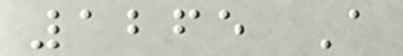1265 A
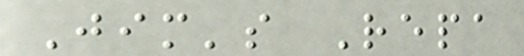Jim's Repa
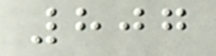807
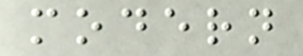modern
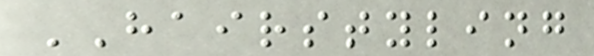HAIRSTYLING
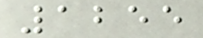1255
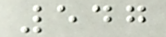547
